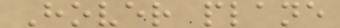Hover plane
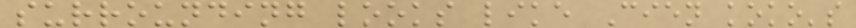surrounding looks like Cien koko's
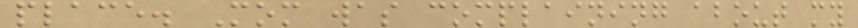place. Mom was complaining about my
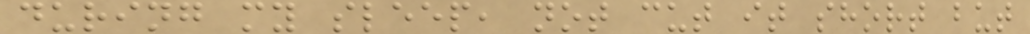during my sleep, not cut it short but
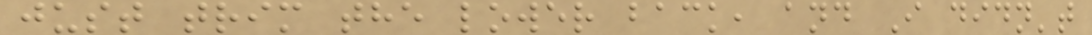just trim the lower back, and I didn't
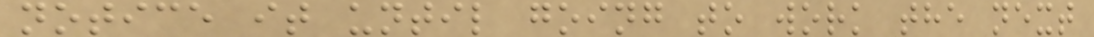notice it until going to work the next
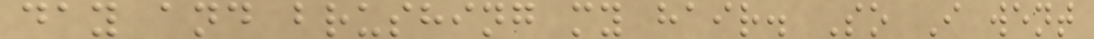day and brushing my hair. So I went
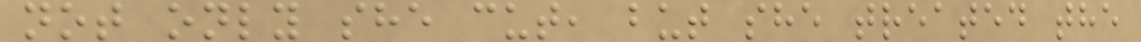not only she cut, but she treated the
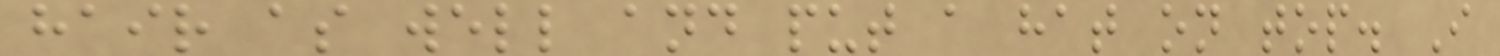hair as well and put a hat on top. I
